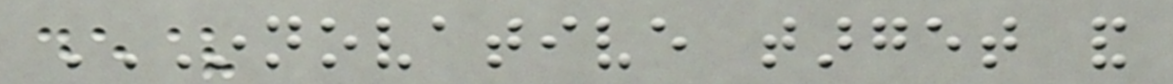INNOVATIVE TARGET AND
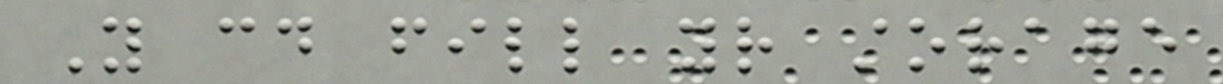You could fill your storage
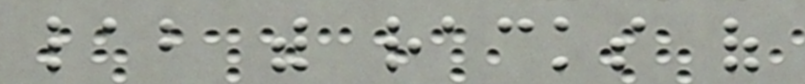lab with racks of
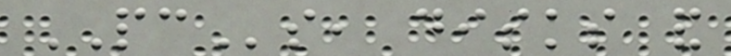PCs, disks and
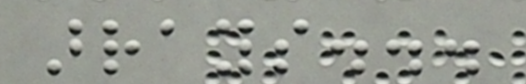arrays...
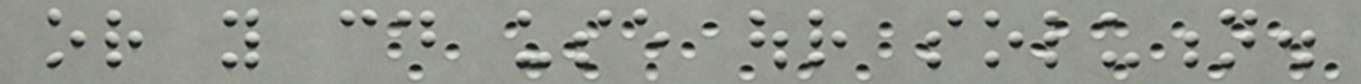or you could use our solution.
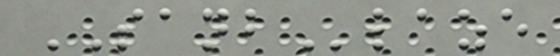SANBlaze
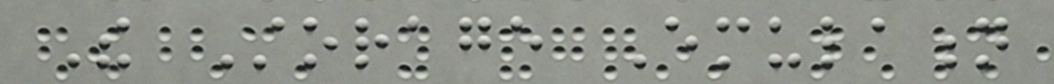The Storage Emulation
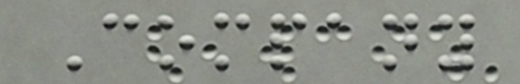Company
